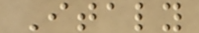Italy
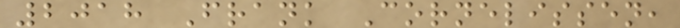2018 Frank Cornelissen,
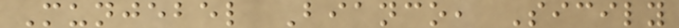Munjebel Bianco, Sicily
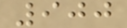900
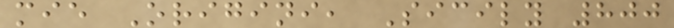mie Origini, Sicily 800
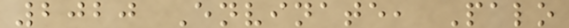2020 Envinate, Palo
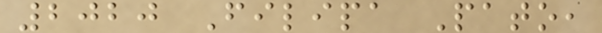2020 Filipa Pato,
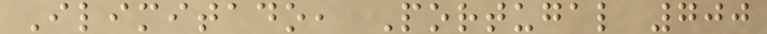Ilimitado, Portugal 700
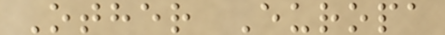Other Europa
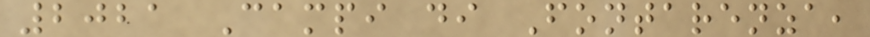2021 Campi di Fontarenza,
